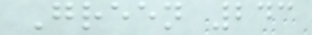Green 243
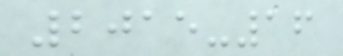2015-16
